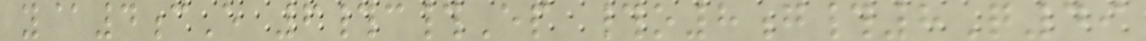y@4cE 6#c#Ep #o8g#8Q49
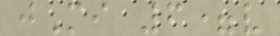jMi 6=v
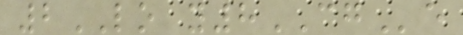2LO y8CGe
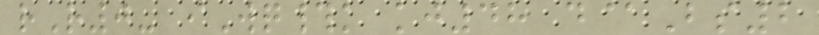rR0- iWq#k kj48 d@Bs2
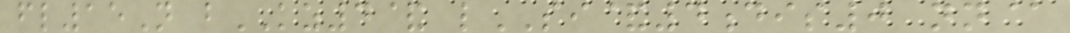fl15N bKZ4& lSI&4dis0 nn@
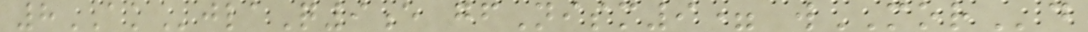8AKjlaQ9e gfNism9= wMORd
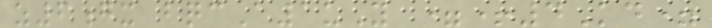z6gx bqcA1uY =+4Kd=
